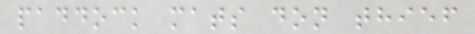paddock mats don thief
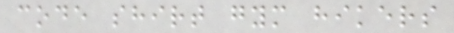code shirt gym hikers
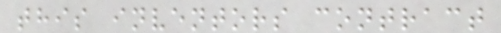this inventors contract
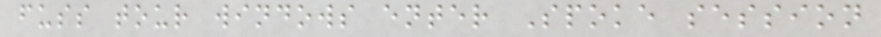fuss tour windows enter Spoke session
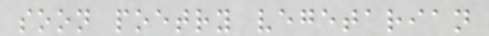soon poetry vegetarian
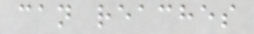can reaches
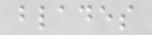blades
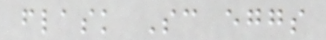flask Sc eggs
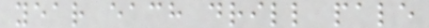year each drill pale
